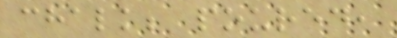chalk; poured,
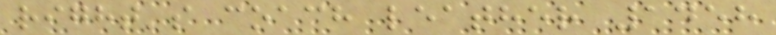right's coach leather 1458
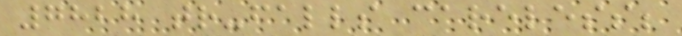7828 tr-falls careless;
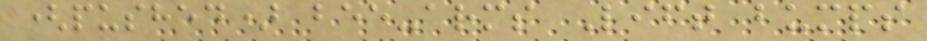(pushed) bee-arms Lift bumps
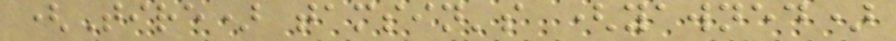(Tire) tamsin's (yawned)
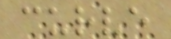curve
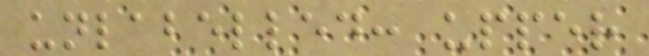unlabelled: upper
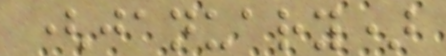(january)
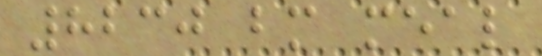8230 bm meal
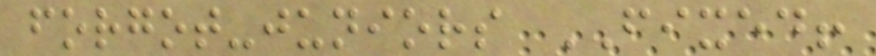forgot-juniors FIXED!
